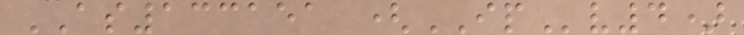AS133151 (IPv4)
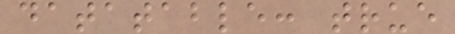datatable: true
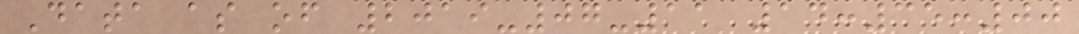Data as of 2019-07-11 14:35:00
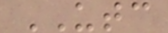UTC
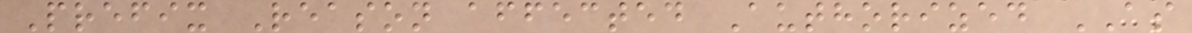Prefix Reason affected Authorized AS
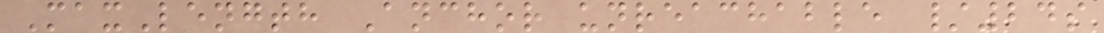MaxLength Anchor unreachable /24s
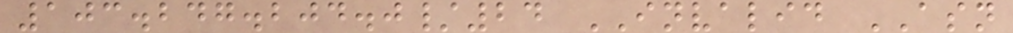103.247.204.0/24 INVALID ASN
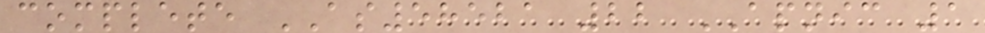complete AS58521 22 APNIC 1
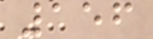156
